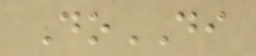DoDI
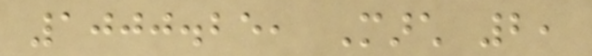1000.25, March 2,
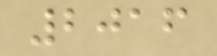2016
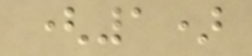(1)
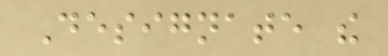Designate the
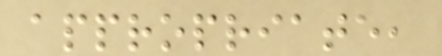appropriate,
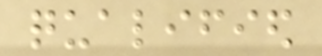qualified
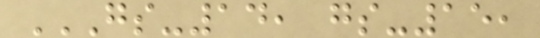GS-14, GS-15,
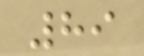89
